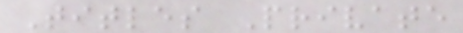Titles Private
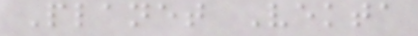Planet Vekta
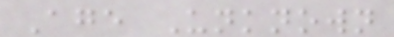Age Unknown
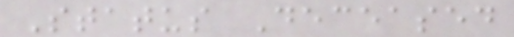Status Deceased
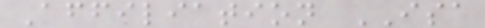Affiliation ISA
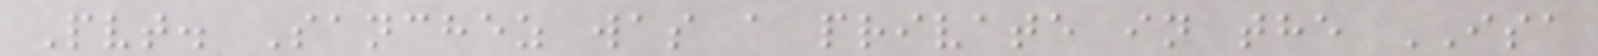Pvt. Sanchez was a private in the ISA
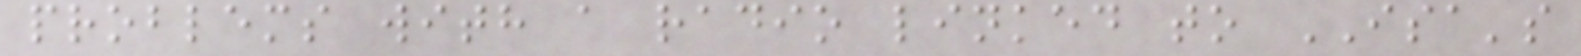problems with a radio linked to ISA's
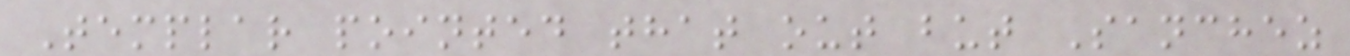Templar pointed that out but Sanchez
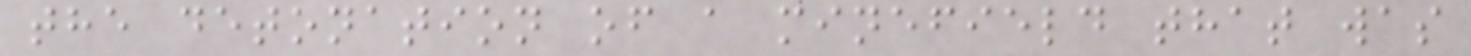the detonation of a minefield that was
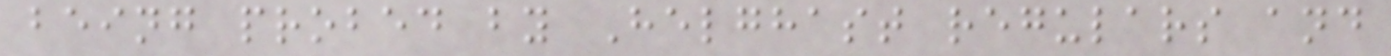being probed by Helghast regulars and
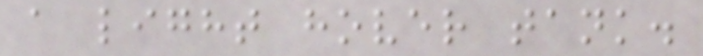a light hover tank.
